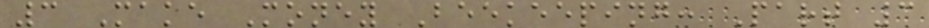3 Make Money Beekeeping: Part 3
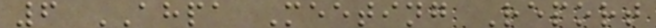6 AHPA Meeting Report
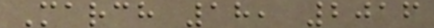March 18, 2016
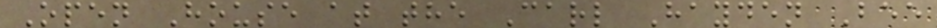Open House at the Carl Hayden Bee
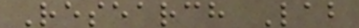Research Lab
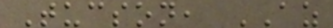Tucson, AZ
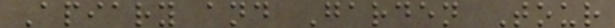Apiary and Garden Tour
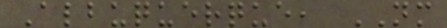Albuquerque, NM
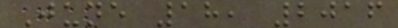June 18, 2016
